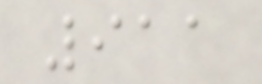911
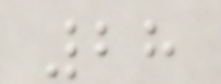28
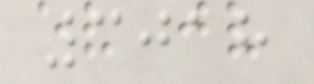3018
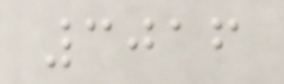3016
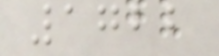1722
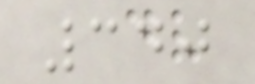340
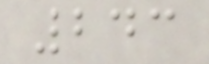243
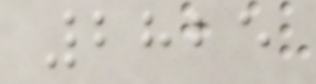2825
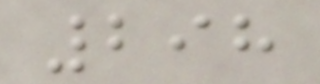298
